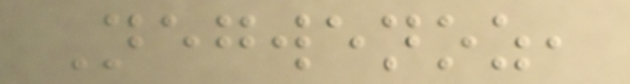Negwenoz,
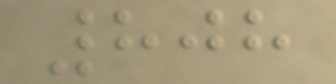808
